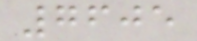7605
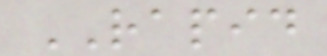RAPID
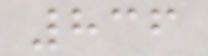836
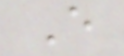E
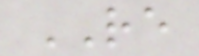RE
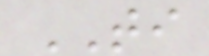TI
